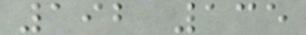192 135
